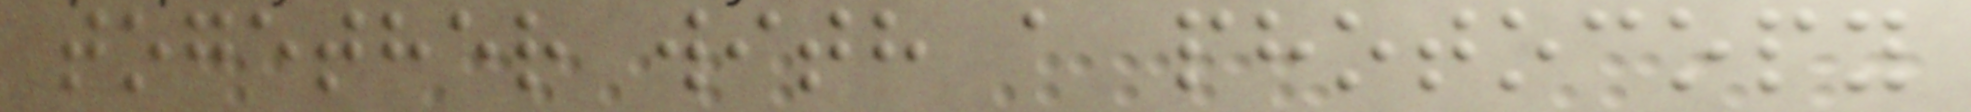together with a photocopy
